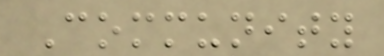Community
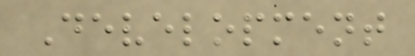Development
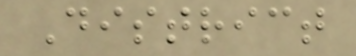District
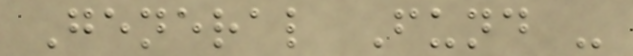General Fund -
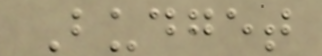Budget
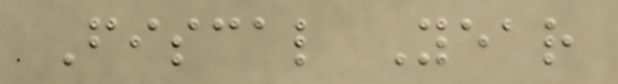Fiscal Year
